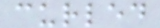curled
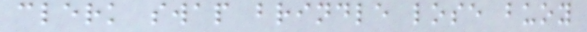clerk swap brindle lose buoy
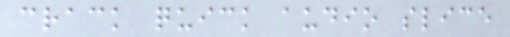crack quick audio slice
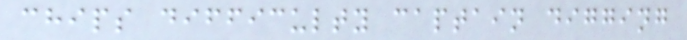chips difficulty captain digging
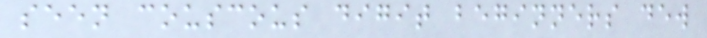seen couscous digit beginners dew
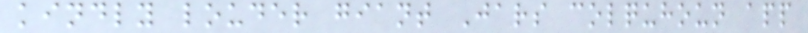kindly louder giant Jars colquhoun app
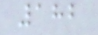182
